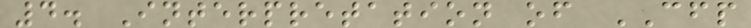4. Interpretation of CFP
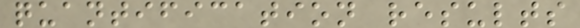quantification results
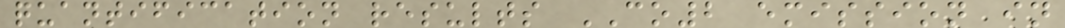quantification results CO2 emission in
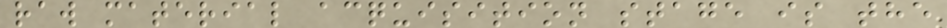raw material acquisition stage is the
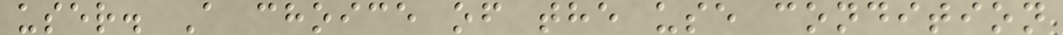user. A choice of the use condition
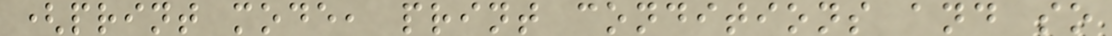(print mode, print conditions and so
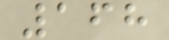168
